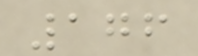176
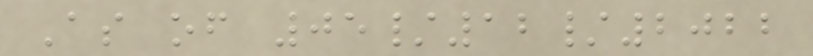As of 05/12/2022
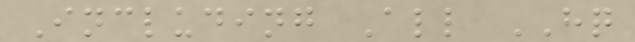Including All HQ
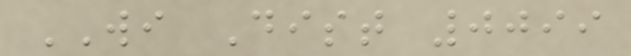WI Dist 0099
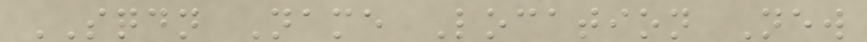SQDN Name Location New
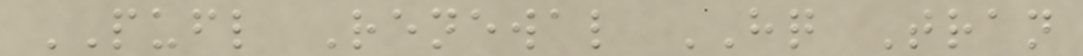PUFL Renewal HQ Tran
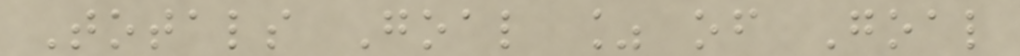Totals Goal % of Goal
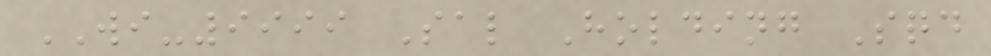WI-9999 Sal Holding Sqd
